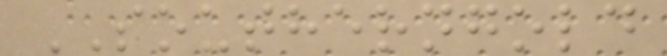SOUTHERNGOLD
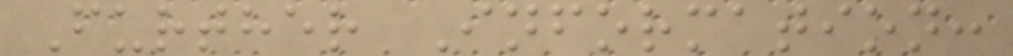Further Information:
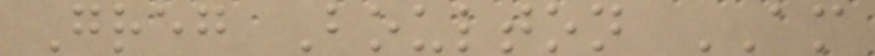Greg Boulton AM
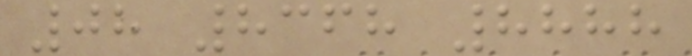08 8368 8888
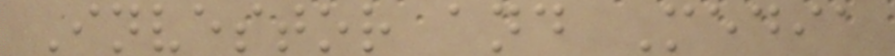Investor and Media
